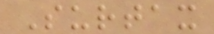Surtax
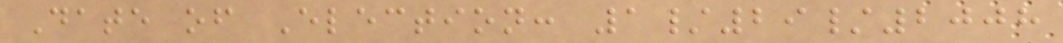Date of Election: 1/29/2008
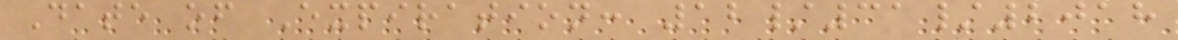Date of Expiration: 12/31/2018
